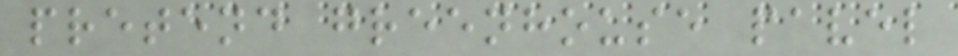pretend greenhouse pavel
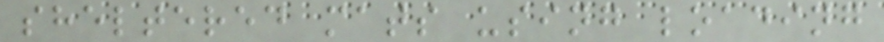sheltered mats using loading
